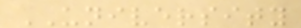UNIVERSITY
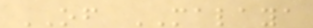OF MALAYA
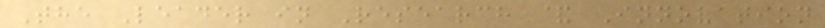The Leader in Research & Innovation
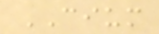CIUM
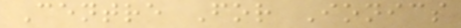Centre For Ionics
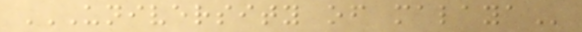UNIVERSITY OF MALAYA
